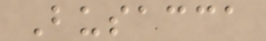Busacca
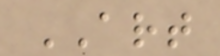ART
